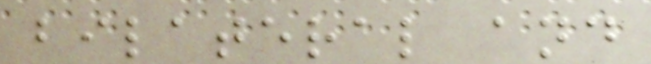bilateral and
